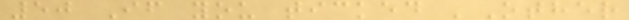50 If you ticked 'Other
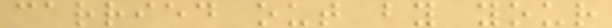carried out by your
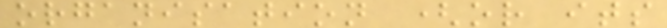organisation (or its
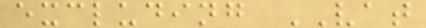excluding VAT
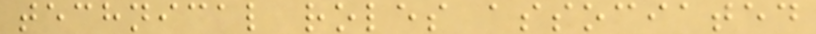technical roles associated
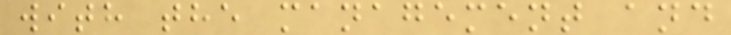with the management and
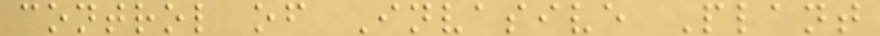control of Invasive Plant
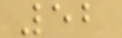52
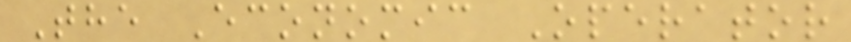The Economic Operator
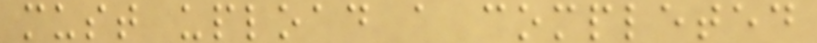must upload a completed
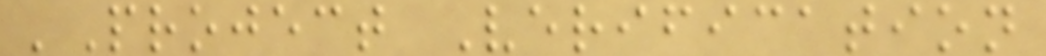'Project Verification
